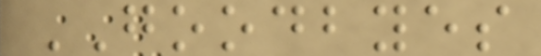GOODBYES
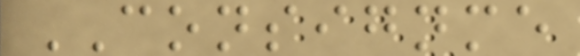CONSIGNME
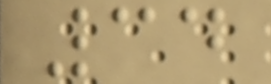34
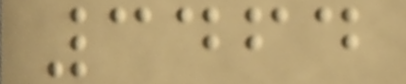3464
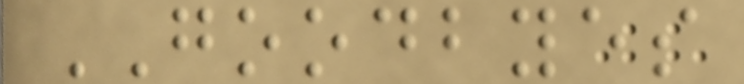GOODBYES
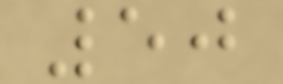50
